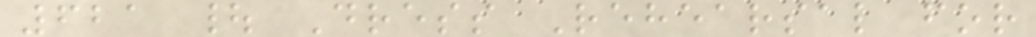621 | Dress Rehearsal for
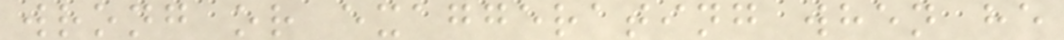wrong or exaggerating when he
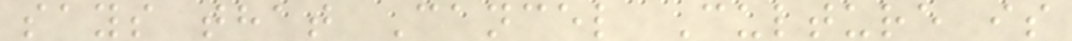says that Cancel Culture is
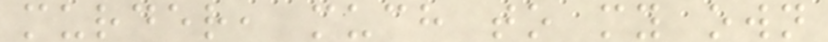murder, much to my own
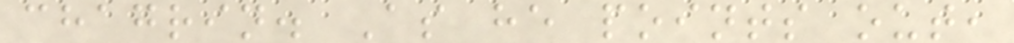chagrin. As he points out,
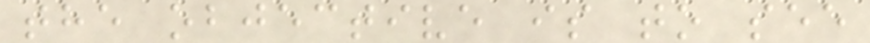the objective is to see
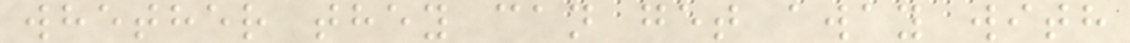whether they can get away with
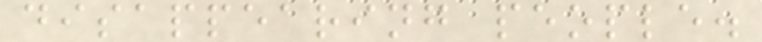disappearing people.
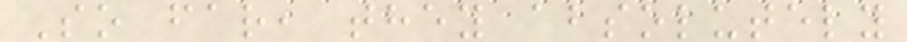So far, they absolutely
